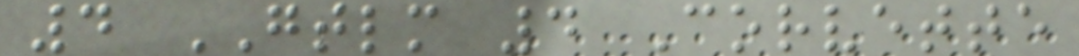4 GTLM 4 Corvette
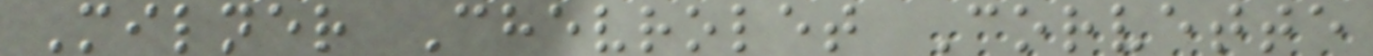Milner Chevrolet Corvette
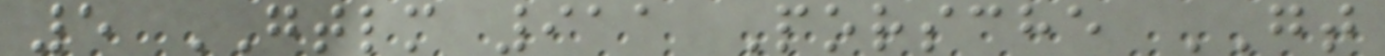5 GTLM 911 Porsche GT
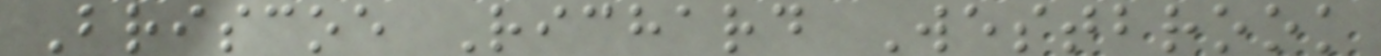Briscoe Richard Westbrook
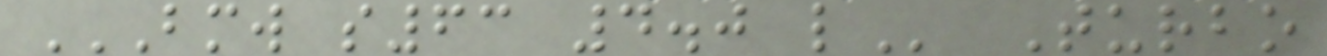BMW S63 4.0 L Turbo
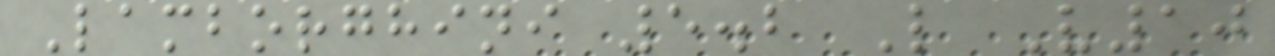Lamborghini 5.2 L V10
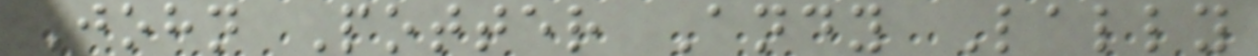John Potter Andy Lally
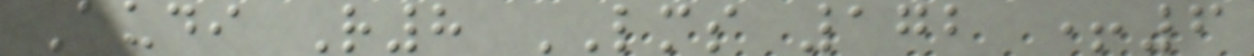Audi R8 LMS 172 +6
